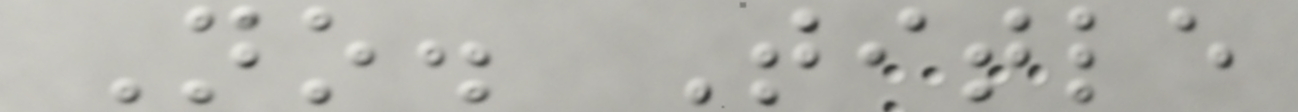No. Title
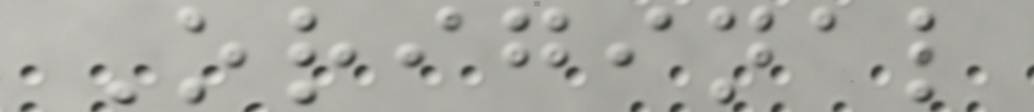Original
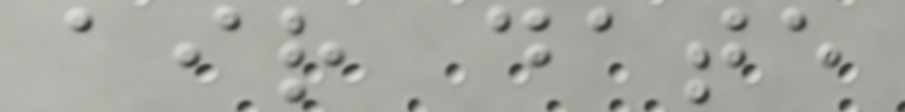air date
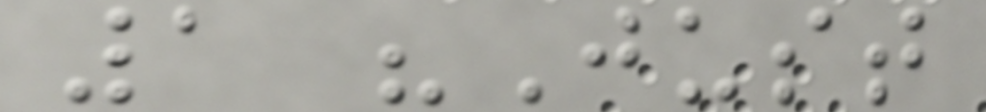1 "Just
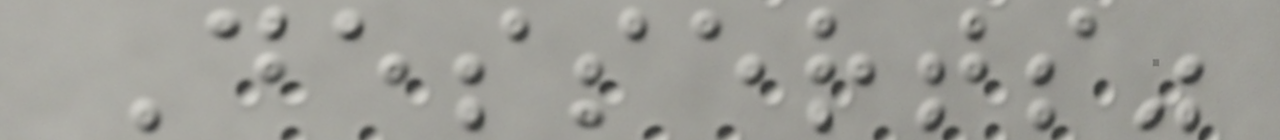Desserts"
